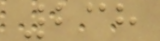238
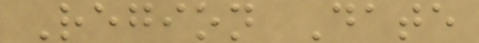Region Date
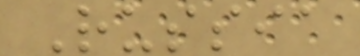Russia
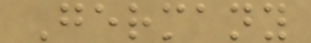Germany
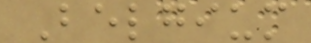Belgium
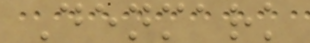Denmark
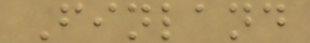Finland
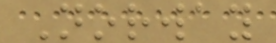Norway
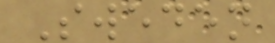Sweden
